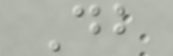Db
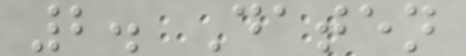2. Daten
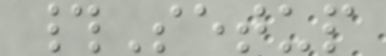#Setup
